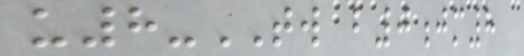u8-TW b0jm8
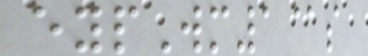eypWm1@s
